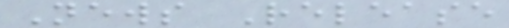News Release
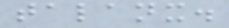talanx.
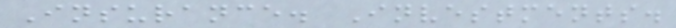Insurance. Investments.
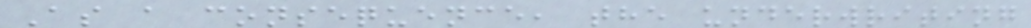As a consequence, the underwriting
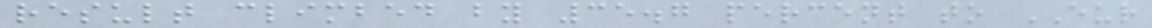result climbed by 35.7 percent to EUR
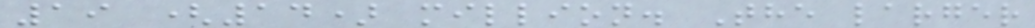19 (14) million. The larger
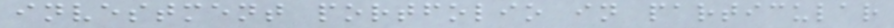investment portfolio in particular
